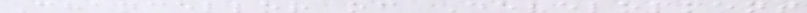Chancellor of Development
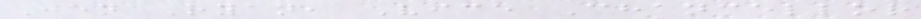Jen Ryan, Vice Chancellor
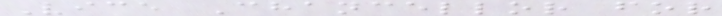Vice Chancellor for
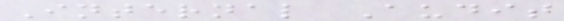Internal Audit
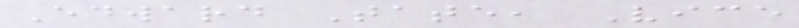Edward Tate, Vice
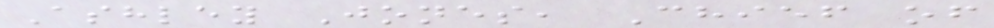Ashley Jones, Chief of
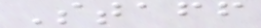Staff
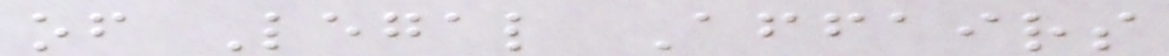of Legal Affairs
